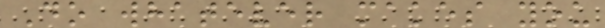Do whatever makes you
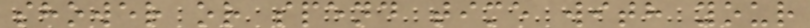shower or spend time with your
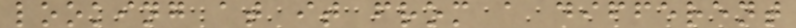looking at it from a different
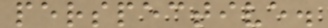perspective.
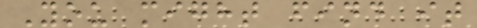You might find it
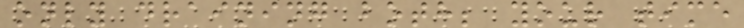only draining both; your time
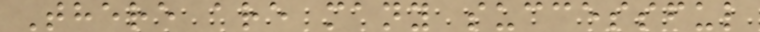There are many successful
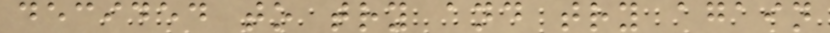decided to try and try again
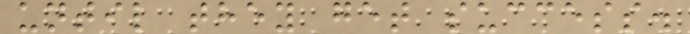until they get success.
